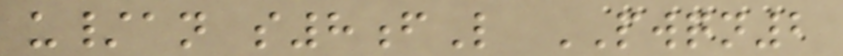u/an s8fL PWQN2
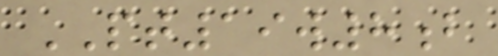PT19w8b
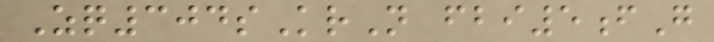Zq304sKrN fbi5fG
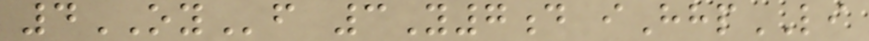4OYf 3Y7d iHhpLI
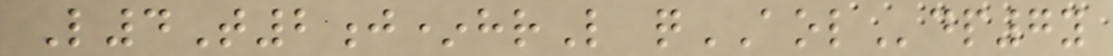L4T2j*hrL qAOLdp7y
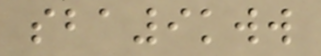sba9kww
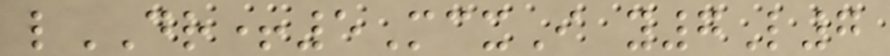lDR+5McxI y7L7
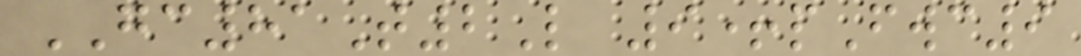GC81T2L 9+pFwc9
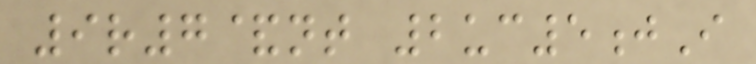9r7&nt 2uc5jI
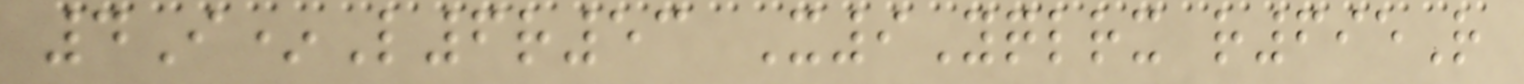4I*L6r53 X9Yqlrx r695R
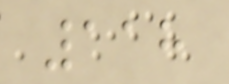118
